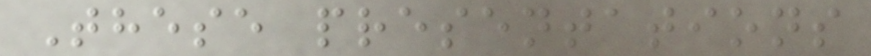These presentations
